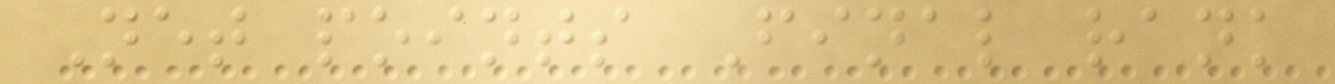Net points Final rank
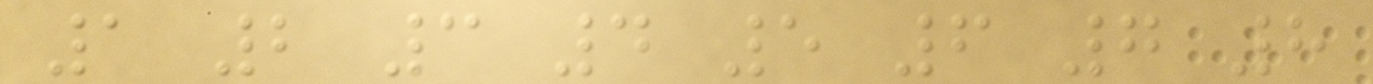1 2 3 4 5 6 7 8
